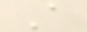A
